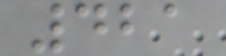421
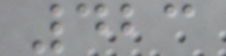423
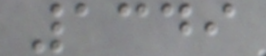1349
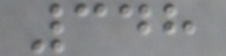348
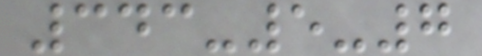343-5-7
